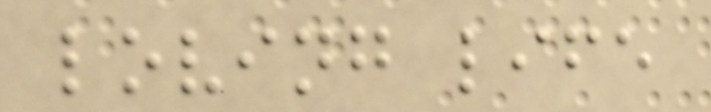loving life
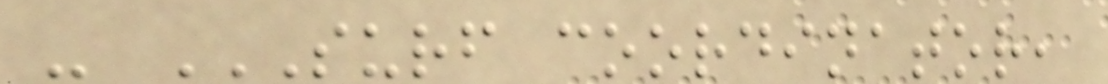- SURF COORDINATOR,
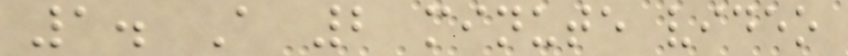1. A 2 minute video
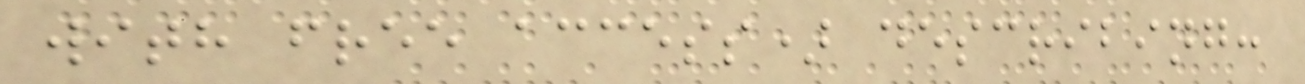with free access) describing:
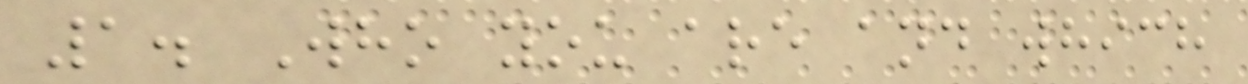1. Who you are and which
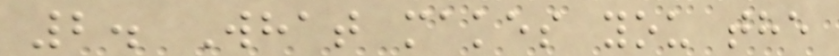2. What makes you the
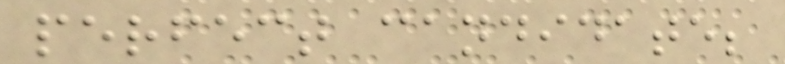perfect candidate;
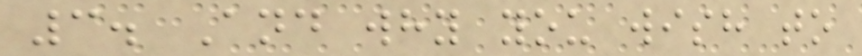3. And why you wish to
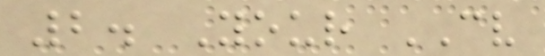2. Your CV
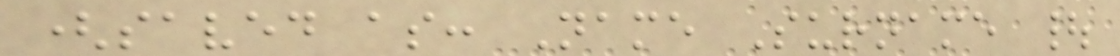(saved as: Name Surname |
